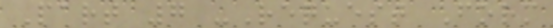Part 7 -Request Form
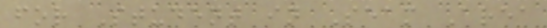for Student in Seam Area
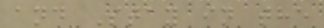and Stay in the
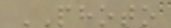PHOTO
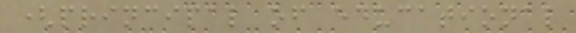(principal of educational
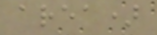area)
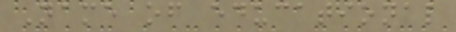Name of educational
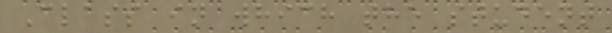Class in which the student
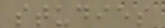studies
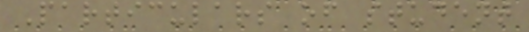Particulars of student
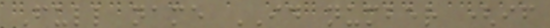Full name ID number (if
